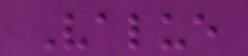Value
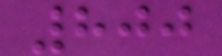800
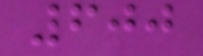600
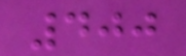400
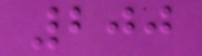200
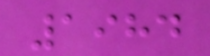1984
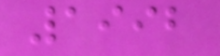1992
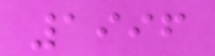1996
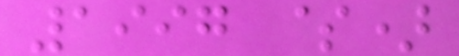1997 $)
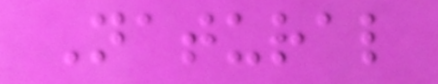Natural
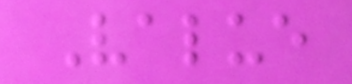Value
